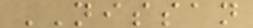NISSAN
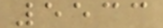5533
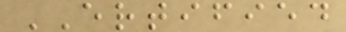ERTIFIED
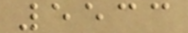5533
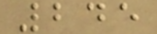245
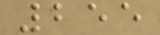255
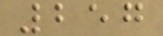257
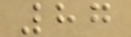87
